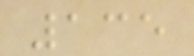135
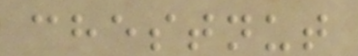chestnut
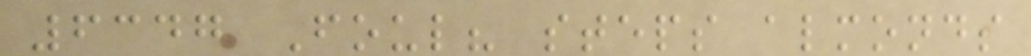6347 Foul? steps almonds
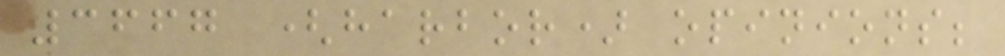3667 (harbor) opinions;
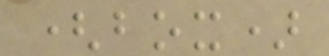(box)
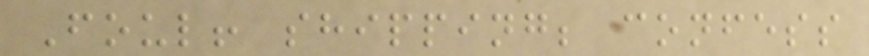Foul! shipping; confess
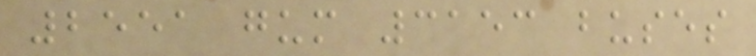2551 gum 3153 buses
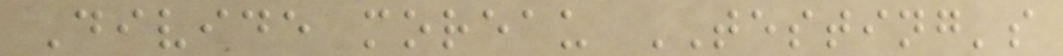Divide moreau TESTING's
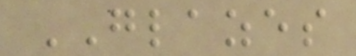GLAZES
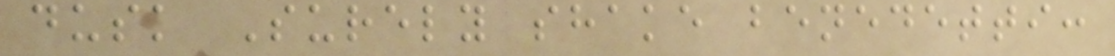dusk Surely shake benedetti:
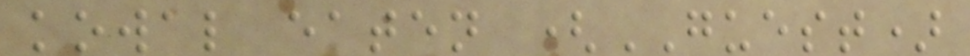kowal eaten (GUEST)
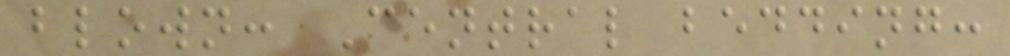blown: Central bedding:
